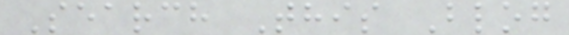Search This Blog
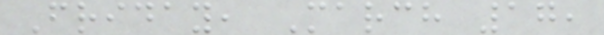Friday, March 17,
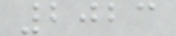2023
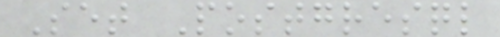Set Postgresql
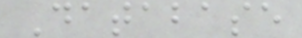Database
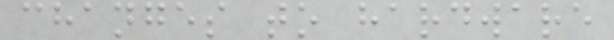changes to hardware
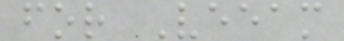for Veeam
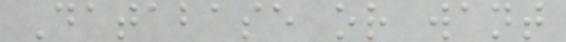Database or want
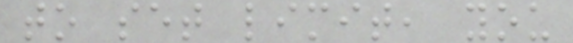to set limit, you
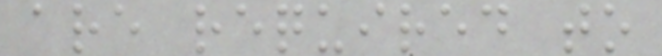are required to
